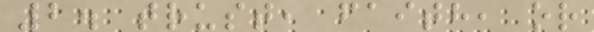2. trust, faith, or
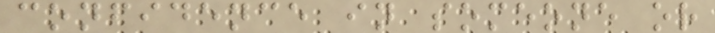confidence in someone or
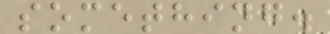something.
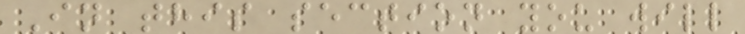In this section you will
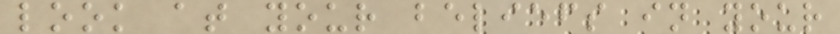look at your beliefs in your
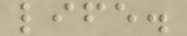life.
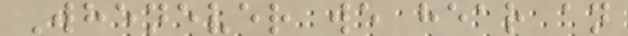Whenever we hear an
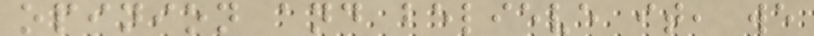opinion and believe it, we
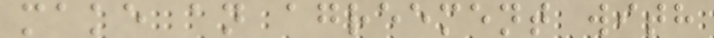make an agreement with
